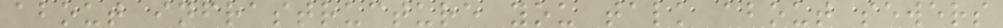about infrastructure you talk about sewers
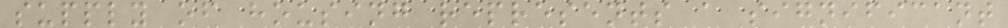supply of housing represents a significant
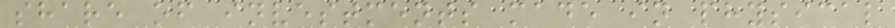share of investments made in physical
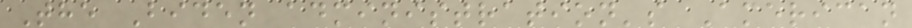The Biden administration's American
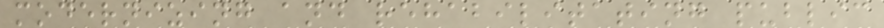modernizing and rehabilitating public
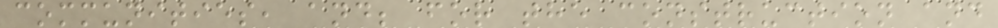communities, and; for the construction and
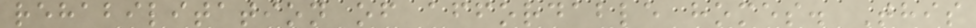rehabilitation of affordable homes. This
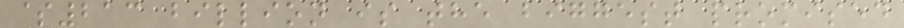$213 billion is the biggest promised
